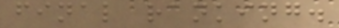final ranking.
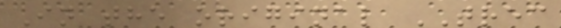In the original TREC
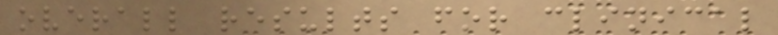overall results for clinical
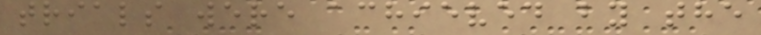trials were achieved by the
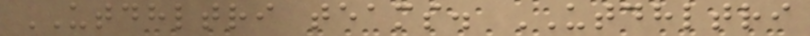UTDHLTRI teams. UTDHLTRI
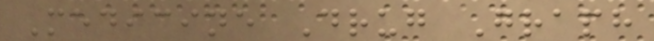Medicine Drug Graph
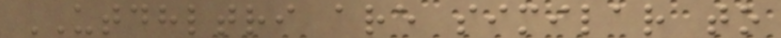UTDHLTRI are similar to
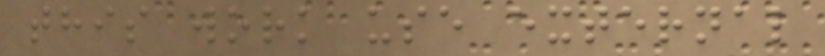this work use external
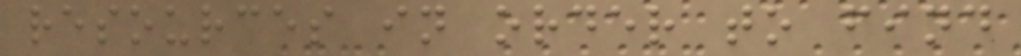resources in order to find
